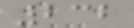232
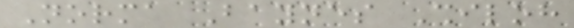Norma Baynes Shiloh
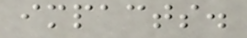impacts.
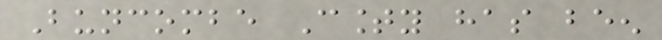Buncombe County has been
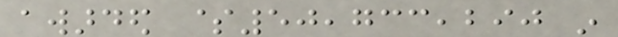awarded $50,733,290 in
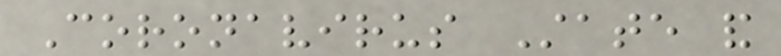Coronavirus State and
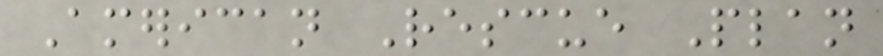American Rescue Plan
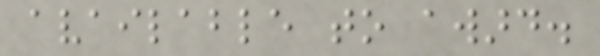available to award.
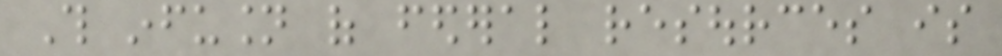This infusion of federal resources is
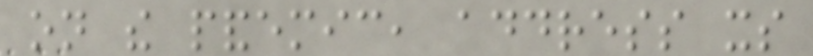on the pandemic, address its
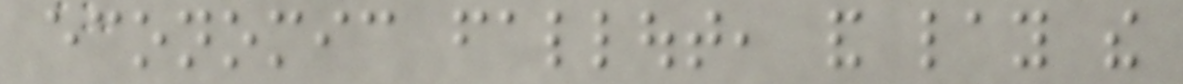economic fallout, and lay the
